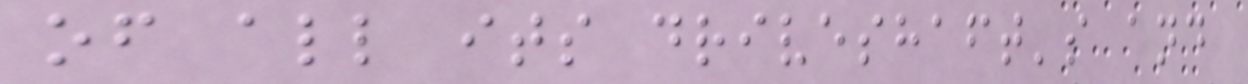of all its driveshaft's and
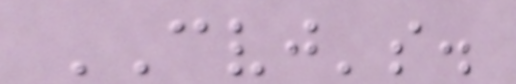CVJ's.
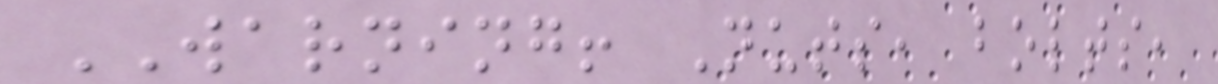WARNING! Nuts, bolts,
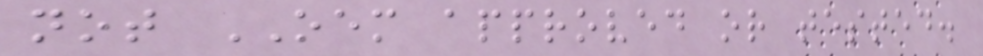not OEM approved or tested.
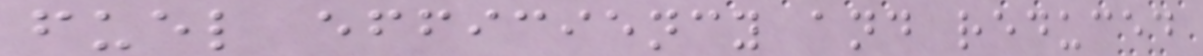fuel efficiency and reduced
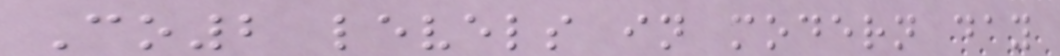Co2 levels in modern day
